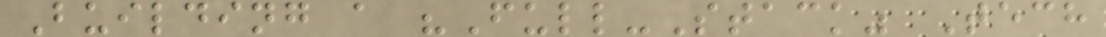Building a "Full-Stack" Tech
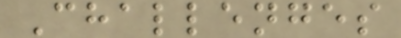Challenges
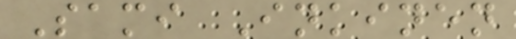Sami Inkinen
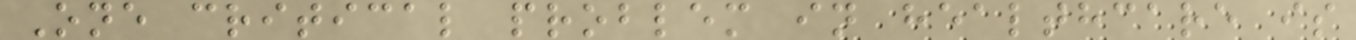One critical problem in healthcare is
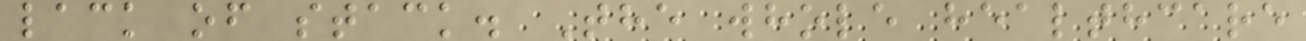lack of stack. The whole healthcare
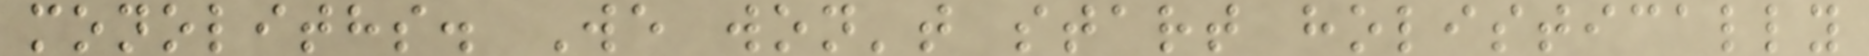monoliths. We won't start holistically
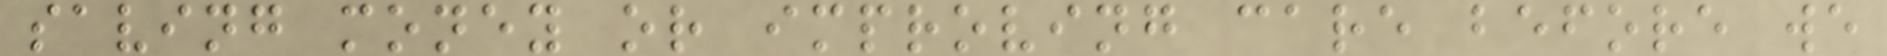saving money or improving care before we
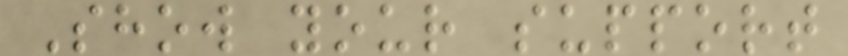Show your support
